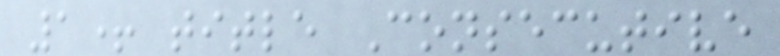1+ title Consecutive
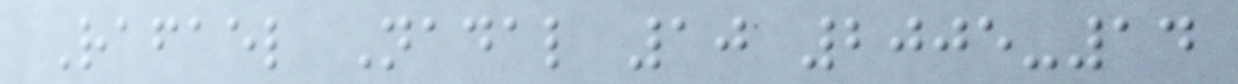Rafael Nadal 10 2005-14
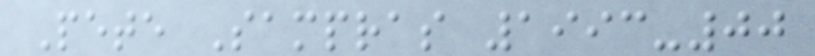Pete Sampras 1993-00
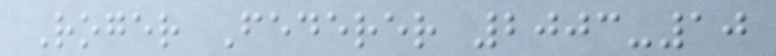Roger Federer 2003-10
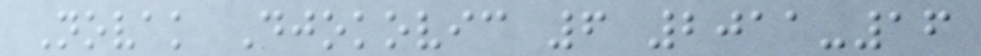Novak Djokovic 6 2011-16
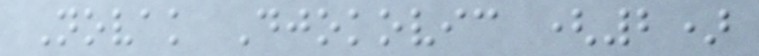Novak Djokovic (2)
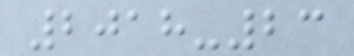2018-23
